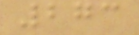273
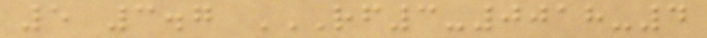5 3.7 RF3-0018-4
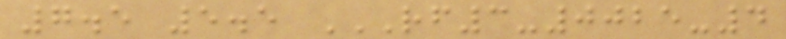7.5 5.5 RF3-0025-4
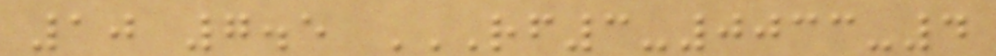10 7.5 RF3-0033-4
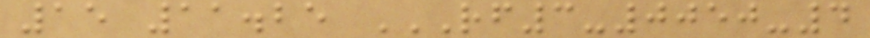15 11.25 RF3-0050-4
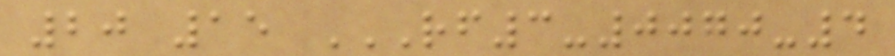20 15 RF3-0070-4
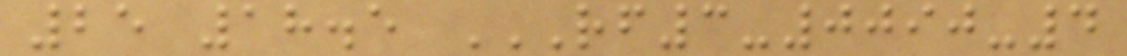25 18.5 RF3-0090-4
